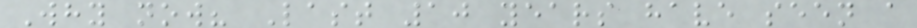Why now? Last 10 years have seen a
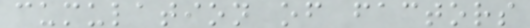cumulation of factors
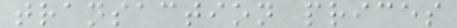transaction prices
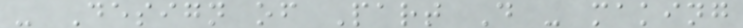- Design of Part D - making
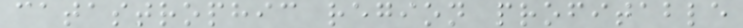catastrophic region profitable
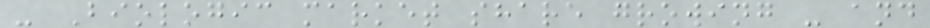- Biologic market share growing - and
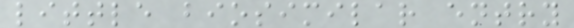little biosimilar entry
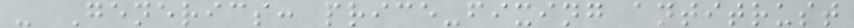- Generics: price-fixing antitrust
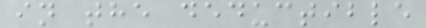in the deductible
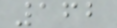162
